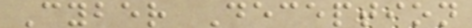Cyber Deception
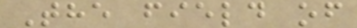The field of
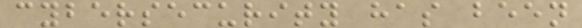cybersecurity has been
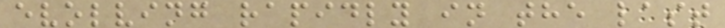evolving rapidly in the last
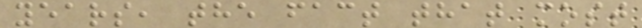years, the fact that most
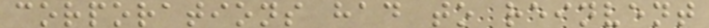corporations had to reinvent
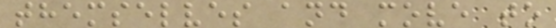themselves and move to
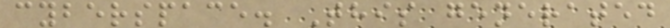cyberspace. This generated
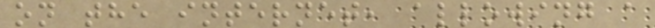on the internet, allowing a
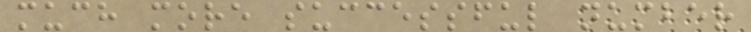much more successful number
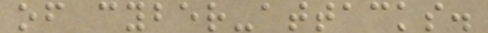of cyber-attacks.
